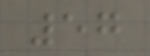57
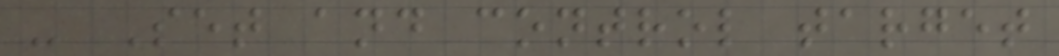- Set and control target
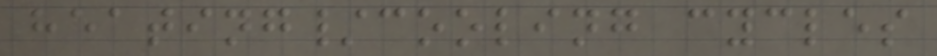heating/cooling cycles
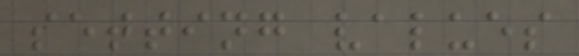setting values
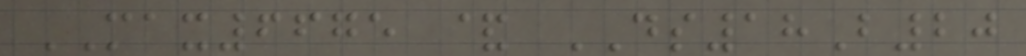MAX6675 & DS18B20
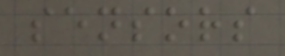sensors
